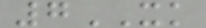7XK
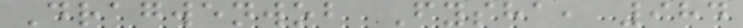Dragwenwob Fysha, 984
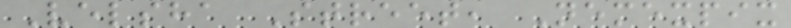Velsha Street, Nemexpix
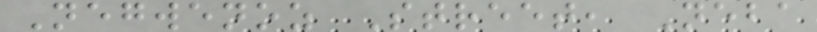Negwenoz Street, Neba
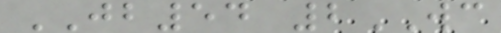JB54 2WC
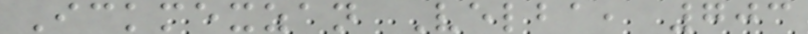Ickmexzan Velba, 703
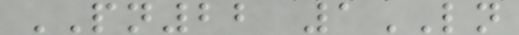PN22 1LN
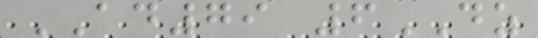AD79 6DZ
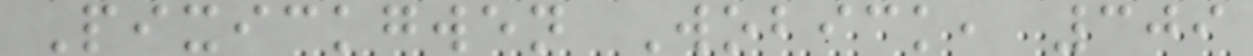Pixickgwen Wobick, 309
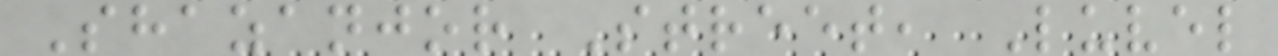Shazanjor Street, Luvel
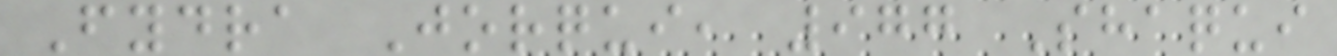Fydra Jorqui, 977 Shaqui
